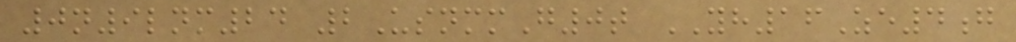0n9lnm24 2UsnmmG0t YH16Ze4g
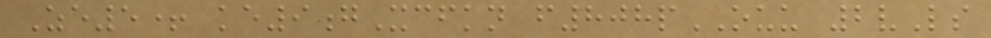Ze5+ ke9gXcfkn f808pOUU 2vLs
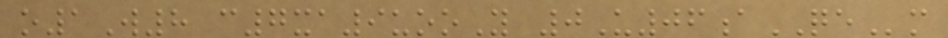o1W8 c7xa9uooY 0U06aQEm
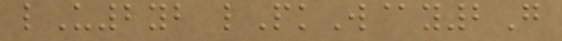lU2yb lPkW@y2G
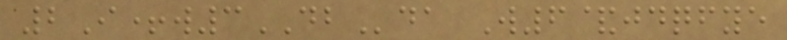2I+w3DBda W6&jdqfye
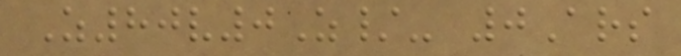Z80v0Z/- 0Ars
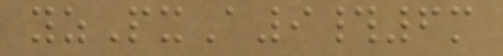yzPxA9#6m
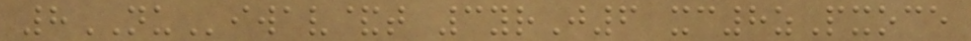8NUiwav&t 3yrJ6 xc8zPxoce
